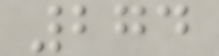274
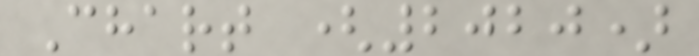Chart (2020)
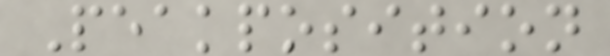Peakposition
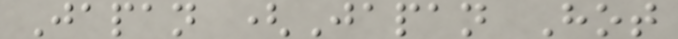Japan (Japan Hot
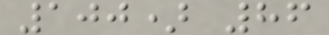100) 86
